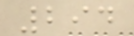294
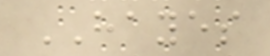HAYES
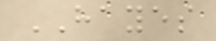HAYES
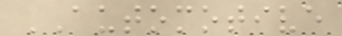AUTOMOTIVE
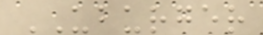UBURGER
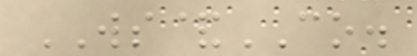WS&CO.
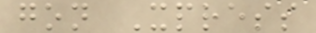gon Xpress
